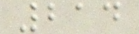214
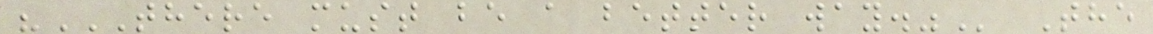"THERE MUST BE A BETTER WAY." The
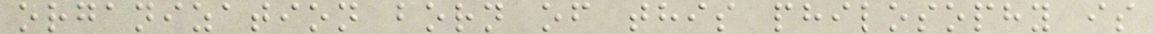organization born of this philosophy is
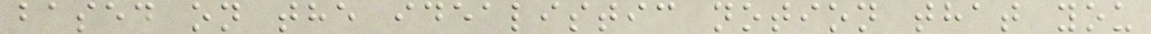based on the idealistic notion that you
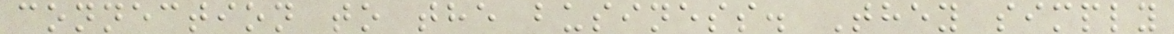connection to the business. They simply
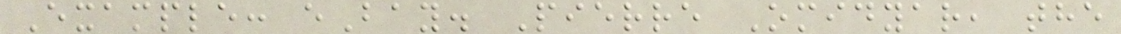Example: eBay. Pierre Omidyar, the
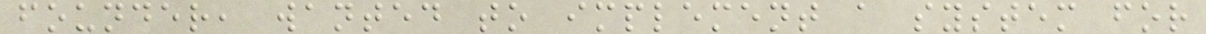founder, wanted to implement a system for
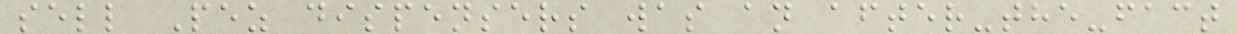sell Pez dispensers was an after-the-fact
